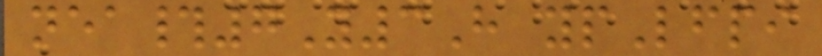nea#7Y3H ypLfpi
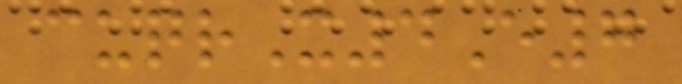cuqrX4E7
